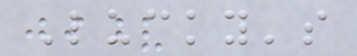Lucky's
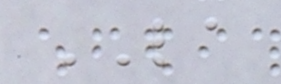LA
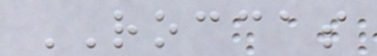ROCCAS
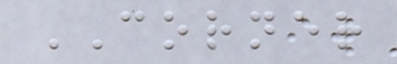CORNER
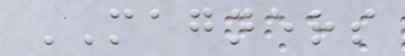MAGNERS
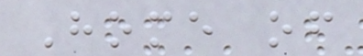Home of
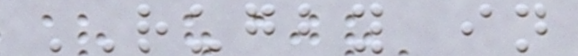RUGBY in
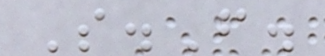S.F.
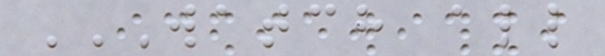WATCH ALL
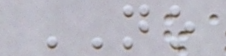NO
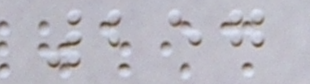257
